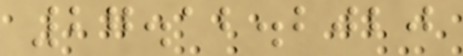27.12.2020
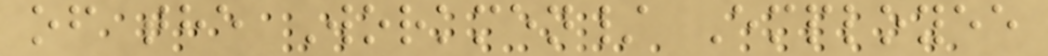of the Workmen/ Employee
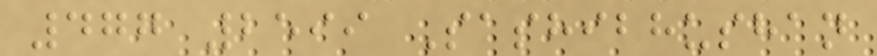477 2599 Sashibhushan
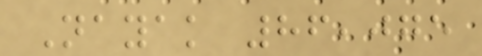Nayak 86,075
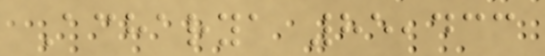Acharya 85,433
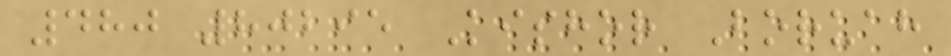480 80295 Kishor Boruah
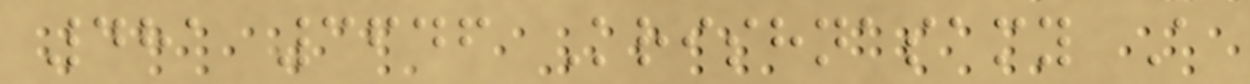481 3646 Krishnasamy A
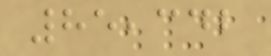85,342
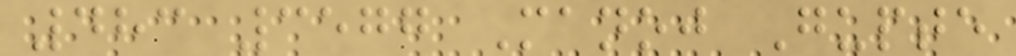483 3577 Manoj Gupte
